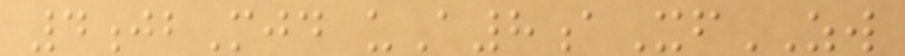4jbMjd uA8aXfZW
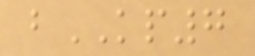bKP7
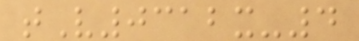tV0312x-4
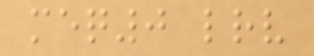meq0 lrv
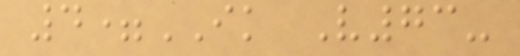4=IK V73-
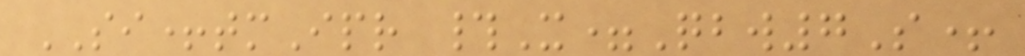SI+tmIpr #X=Qbw7S+
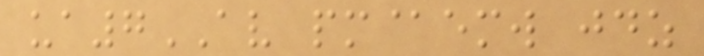ua7AV pm@emw jdz
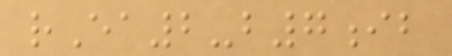rEa2-b7ib
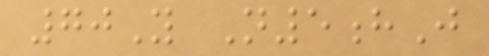70Y N5hJ
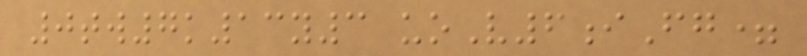0tw7k13y3 uoV6iFg=
